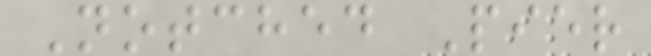Notched Pier
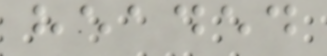headed
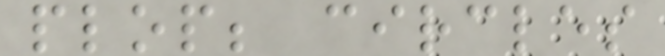plop; circles
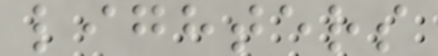lighters
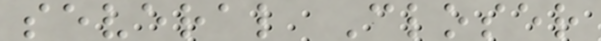several Closer
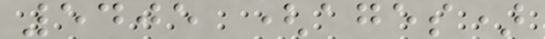5405 (ages)
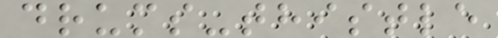drums-thistle
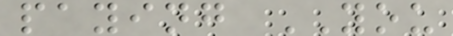paying YOU
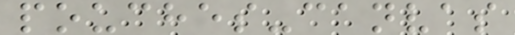pouches-canvas
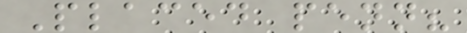Placed penn?
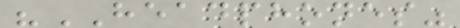"HEADPHONES"
